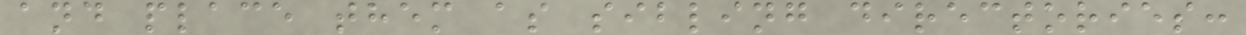and place them as sibling directories:
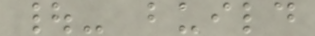|- build
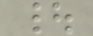|
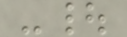-|
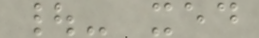|- xed
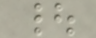|
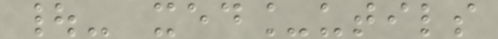|- xed_utils
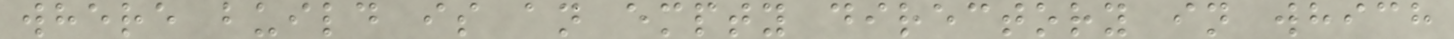where build is an empty directory in which
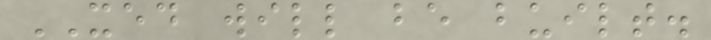XED will be built.
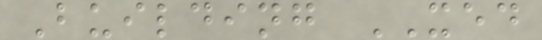Building XED
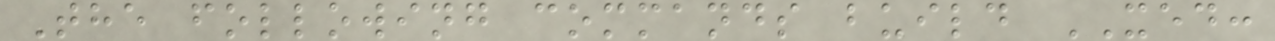The following commands build XED:
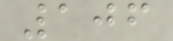106
